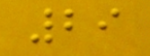29
